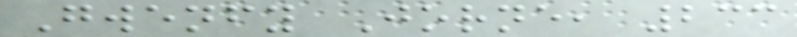Gwenfy Jorne, 233
